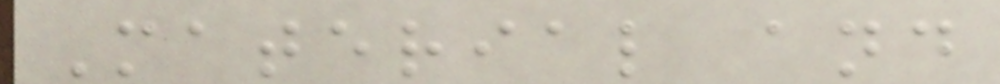Material and
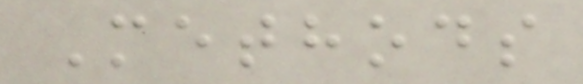Methods
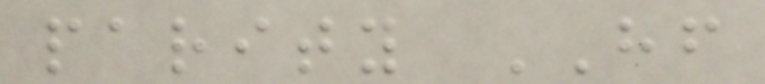parity HF
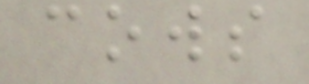cows
